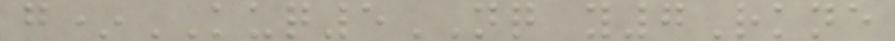g*KUQ5NQ y7Rkne
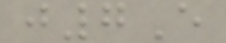j7E
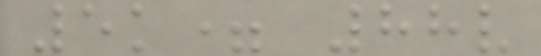5k= 88v
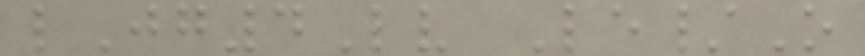lJg4Lv Le/O
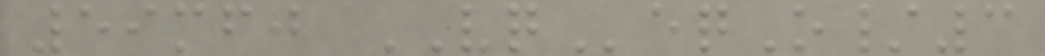59mfj VQeqO/3
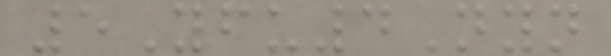5Yfu4Nyn
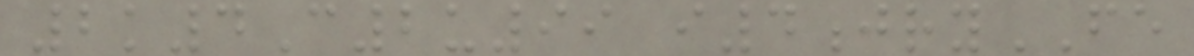2k4C2u99 i4jryFE
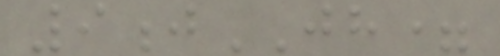9jJH=
